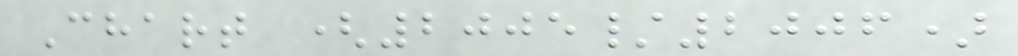Chart (2005/2006)
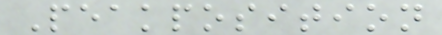Peakposition
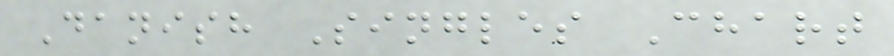Danish Singles Chart
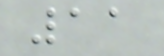11
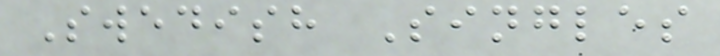Swedish Singles
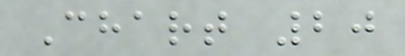Chart 20
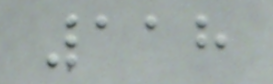118
